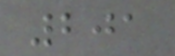201
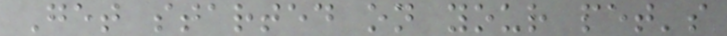Get started on your pet's
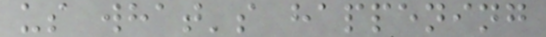us what's happening
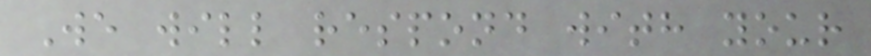We will respond with your
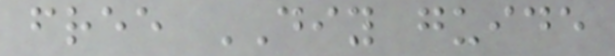free DIY guide
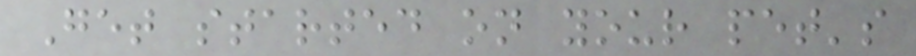Get started on your pet's
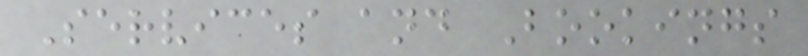Services and Bookings
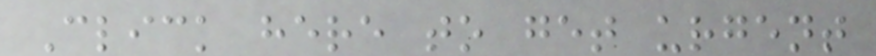Click here to get urgent
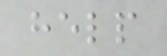help
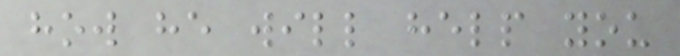how he will help you
